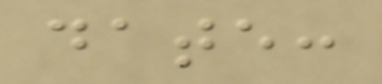date:
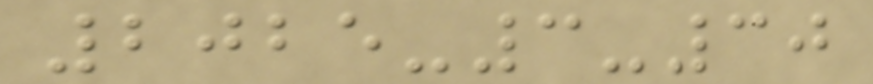2025-3-30
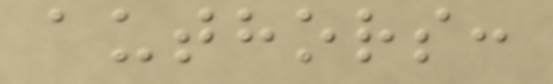authors:
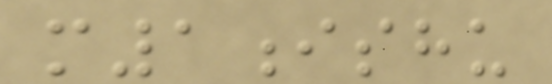m1ishu
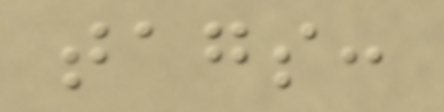tags:
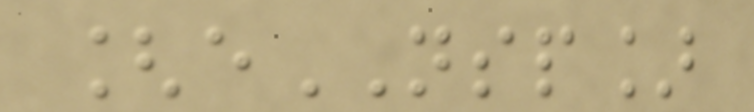[eNSP]
